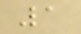1
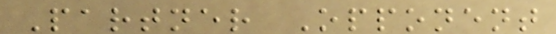Partner Opponent
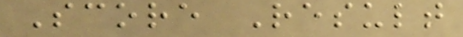Score Result
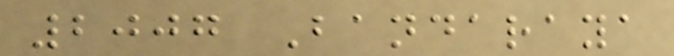2007 Bandaraya
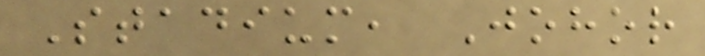Stadium, Johor
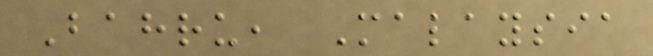Bahru, Malaysia
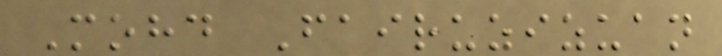Mohd Fairuzizuan
